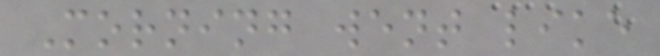Morning went like
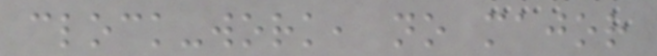clock-work, no major
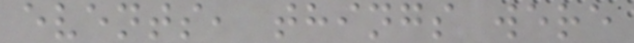events, things were
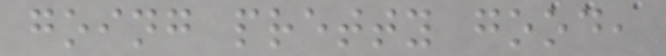going pretty good,
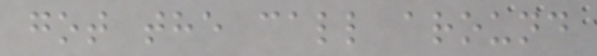got the call around
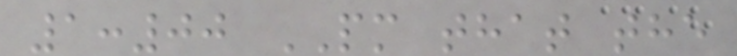1:00 PM that the
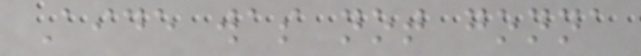Aide was not gonna
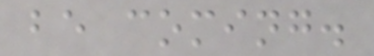be coming.
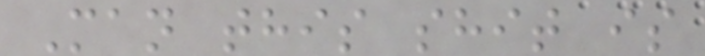Man this shit is
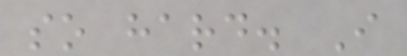so hard. I
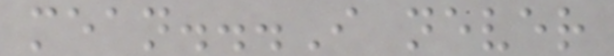mean...I never
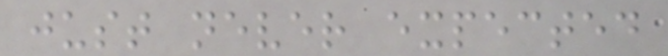just never expected
